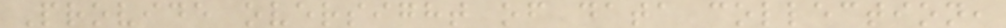Provide oversight of data collection,
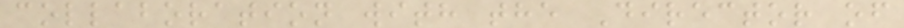collaboration with the Director of
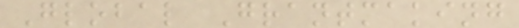Global Grantmaking
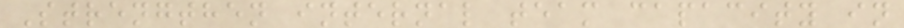Strengthen internal team capacity in
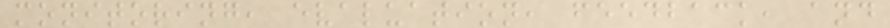monitoring, evaluation, feedback, and
